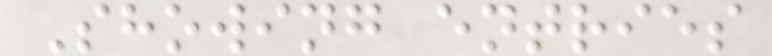Showing entries
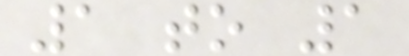1 to 1
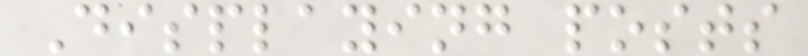Displaying posts
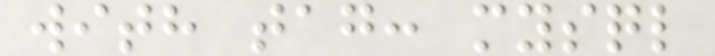with tag: mysql
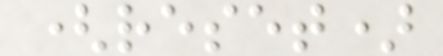(reset)
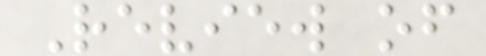Review of
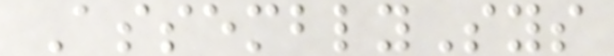AssemblySys
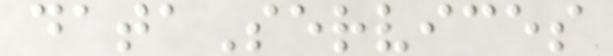dataServices
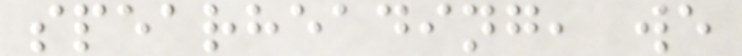spearheading, we
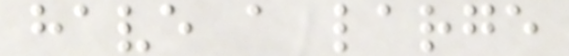have a large
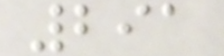291
